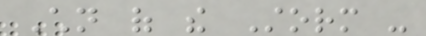Children of the Storm -
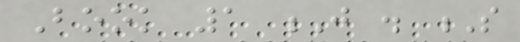Book 1 J . S
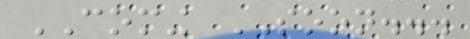COMING SOON...
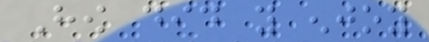How did you enjoy
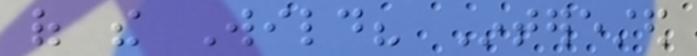of the Wild? Interested
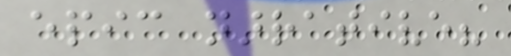epic narrative?
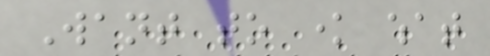Want to know what
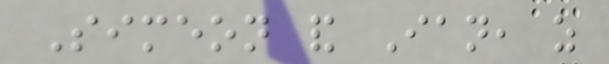Simeon and Ian, as
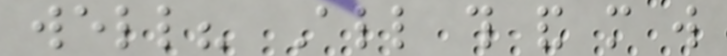well? All this and more will
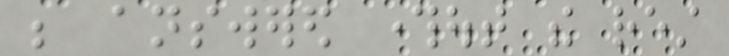be answered throughout the rest
